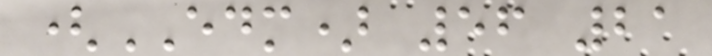(EDM) 56 21
